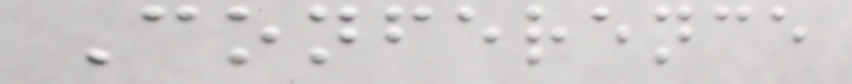Conference
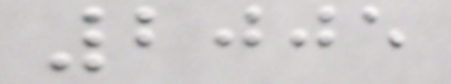2005
